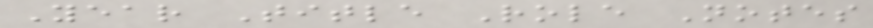Year Title Role Notes
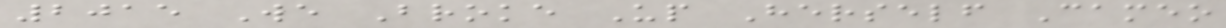2015 We Broke Up Herself Cameo
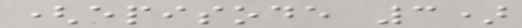(episode 3)
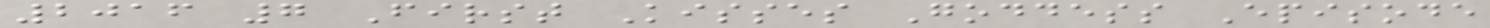2016 7 First Kisses Goddess Episode
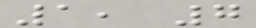1, 7
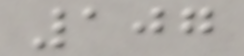107
